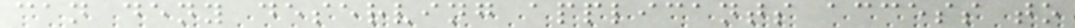can deny deserving applicants access to
